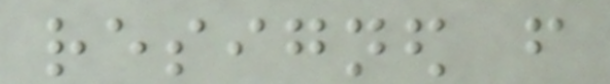resigned from
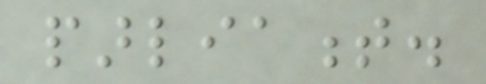parliament.
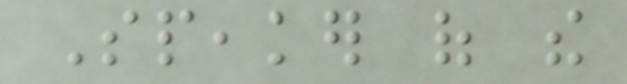Speaker of the
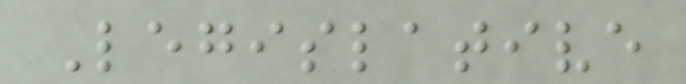Legislative
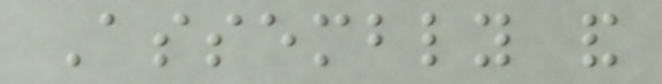Assembly and
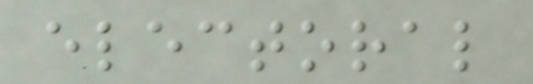electoral
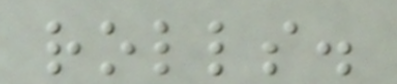rolls.
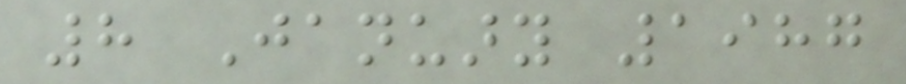8 January 1987
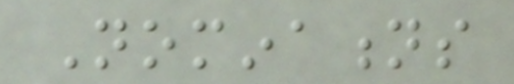Nominations
